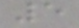5
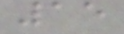15
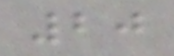20
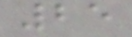25
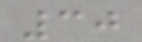30
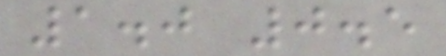1.0 0.5
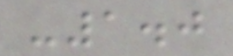-1.0
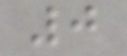0
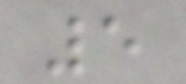5
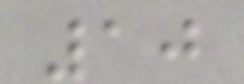10
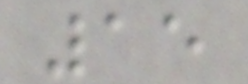15
